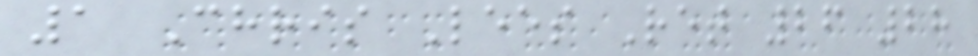1 Chris Lees Ret 26 28
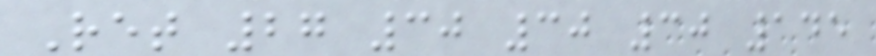Ret 27 30 30 30 145
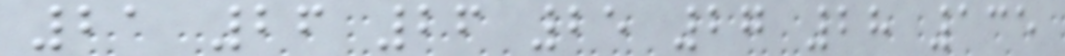21 26 26 25 27 28 135
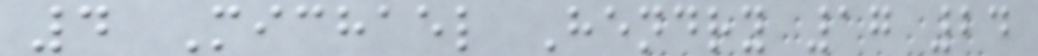4 Michael Hendry 17 24
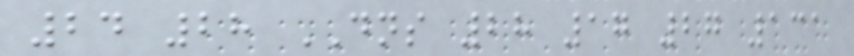24 28 DNS 28 17 27 131
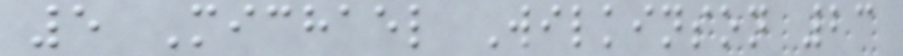5 Michael Wilkinson 23
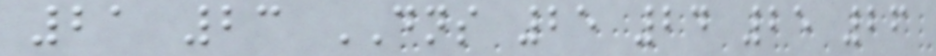21 23 DNS 25 24 25 26
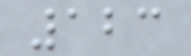123
